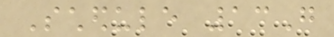Schedule 13G
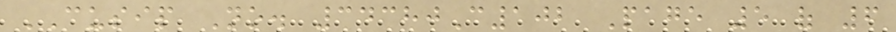CUSIP No. 34380C102 Page 5 of 6
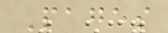Pages
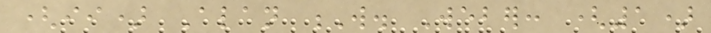(ii) Alan W. Weber: (1)
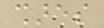shares
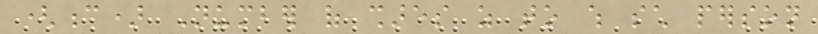(c) Number of shares as to which such person
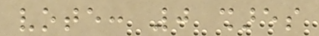vote: 0 shares
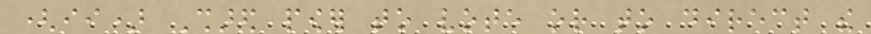(ii) Shared power to vote or to direct the
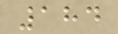184
